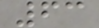63
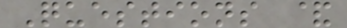Questions &
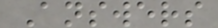Answers
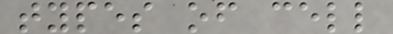types of cell
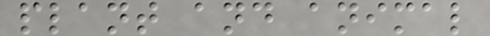plant and animal
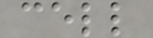cell
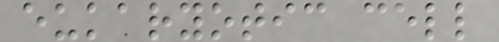eukaryotic cell
